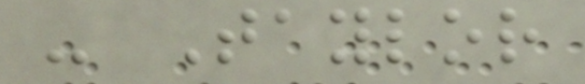- Taylor
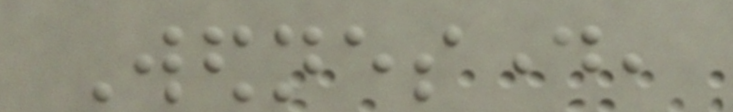Wednesday,
